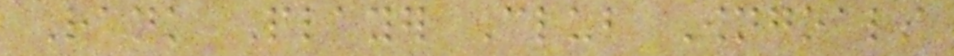Rank Player Club Owngoals
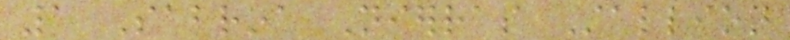1 Sabrina Nierras Stallion
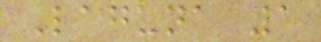Laguna 1
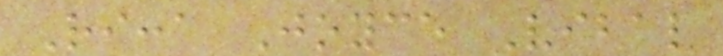Ricca Joyce Vibal
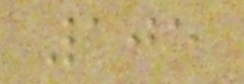105
